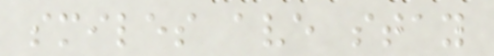smiles ave stay
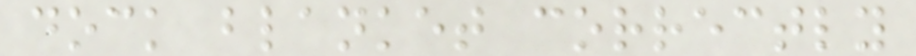dock blanket correctly
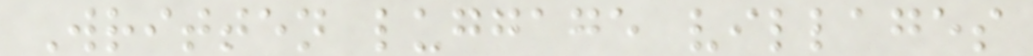Written luggage villages
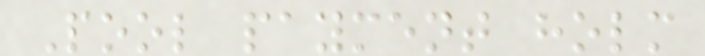Pool payment holm
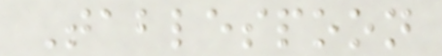Tablespoon
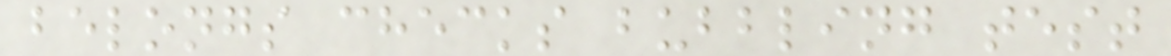belongs checks bubbling test
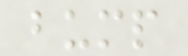bump
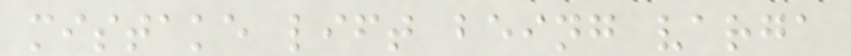mistake lift being varga
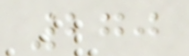270
